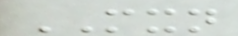MXN
